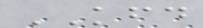KFD
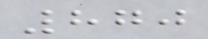870
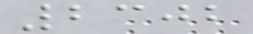2302
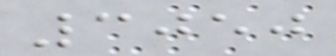3050
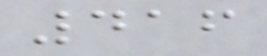416
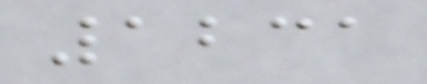1231
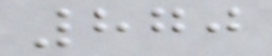870
